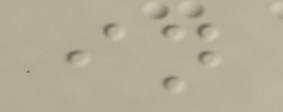in
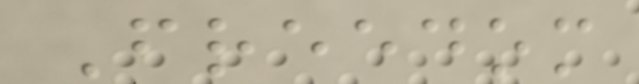Freedom
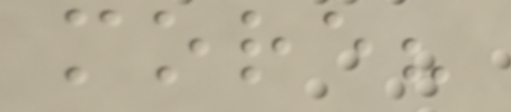more?
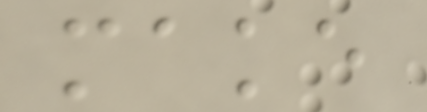make
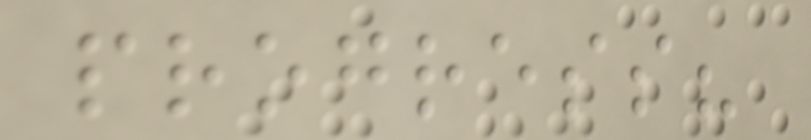progress?
